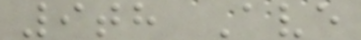9th Ave
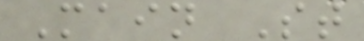Main St
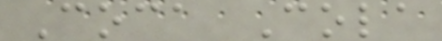Coca Cola
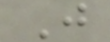J
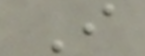I
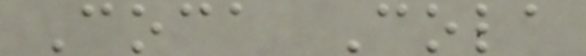Coca Cola
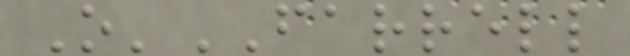O'FARRELL
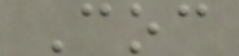Coc
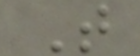T
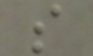s
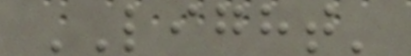LIGHT'
